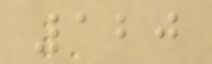120
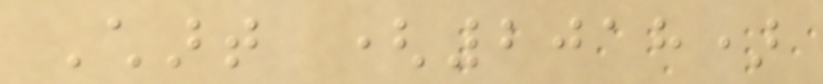Chart (2018)
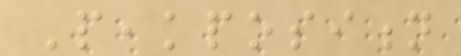Peakposition
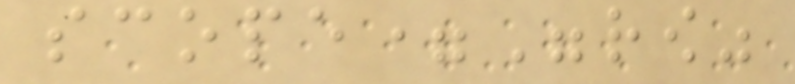scope="row"
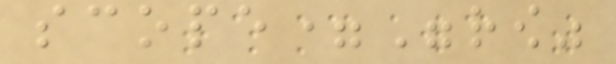scope="row"
